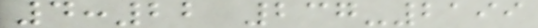4:22 237-2199
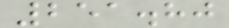251.80
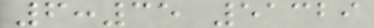6:35 51329
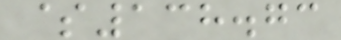$138.73
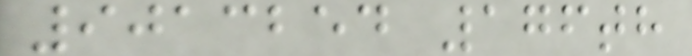9013254 176th
